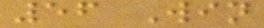56 Win
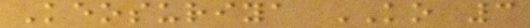Keosuriya KO 3
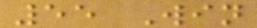55 Win
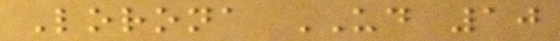Lorona UD 10
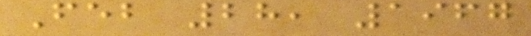Feb 28, 1967
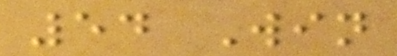54 Win
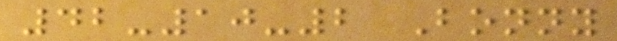42-10-2 Bonny
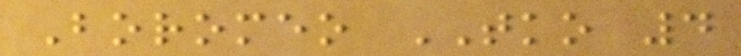Boromeo TKO 4
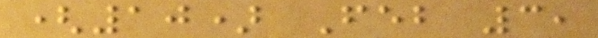(10) Feb 3,
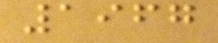1967
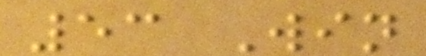53 Win
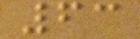63
